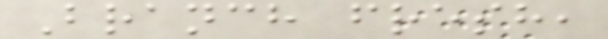Branch fresh,
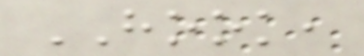HOOK,
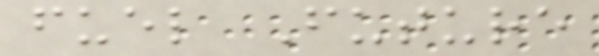fuel Future
